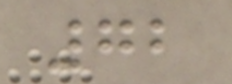72
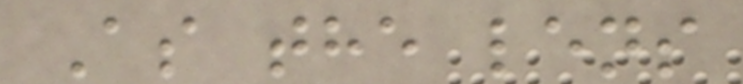As the lens
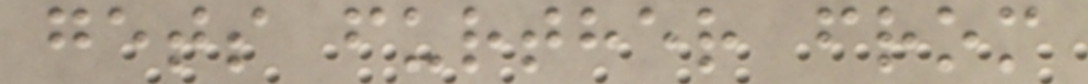gets further from
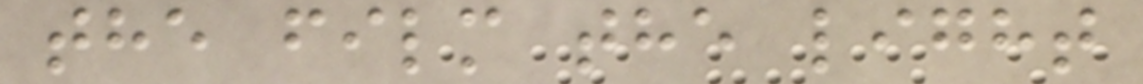the film the light
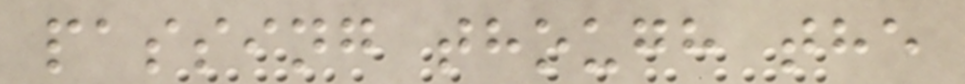passing though the
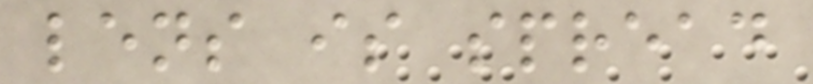lens is spread
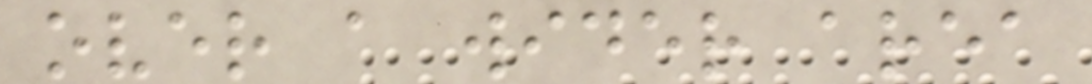over a wider area
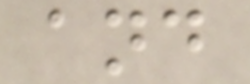and
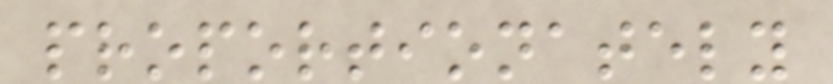proportionately
